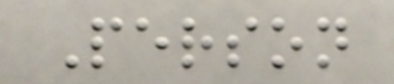Person
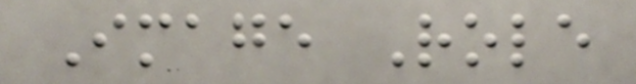Image Role
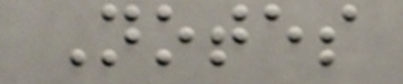Notes
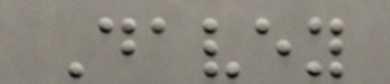Davey
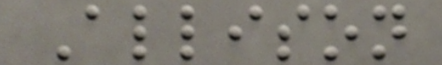Allison
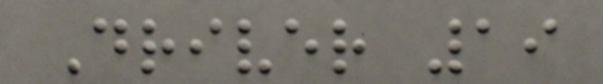Driver 19
